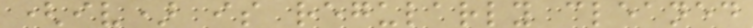(iv) is regularly cleaned
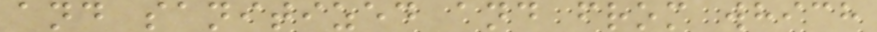and sanitized and from which
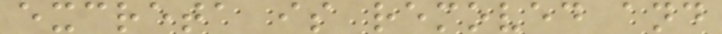excreta is removed and
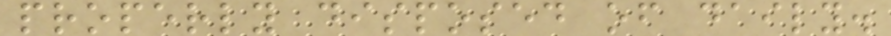properly disposed of daily.
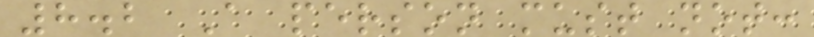8.2 A person must not:
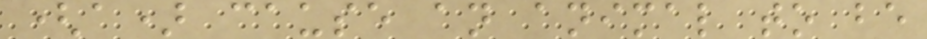(a) cause an animal to be
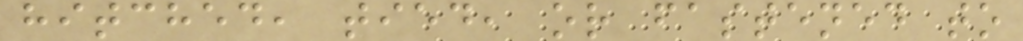hitched, tied, or fastened to
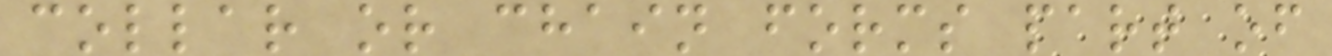collar or chain forms part of
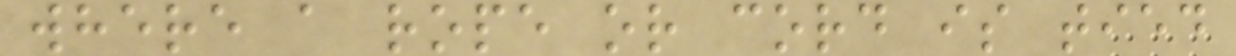where a rope or cord is tied
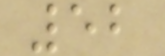52
